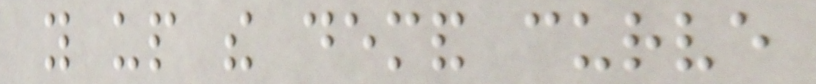you up the demand curve
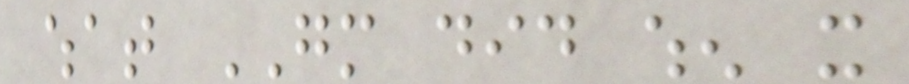what GM did when it
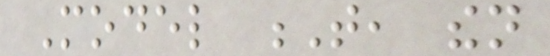Model T, then
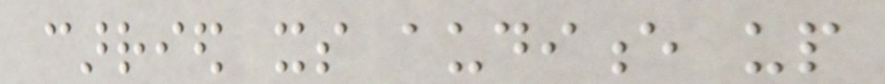carried its audience up
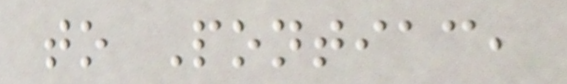to Pontiac,
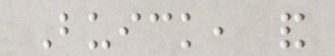Buick, and
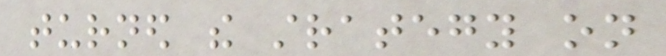turned the strategy on
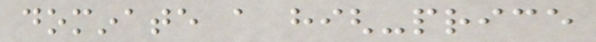dominate a high-price
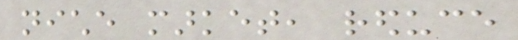niche market, reduce
